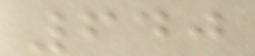640
